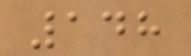148
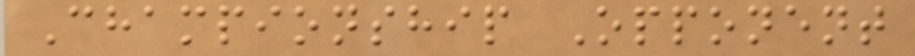Championship Opponent
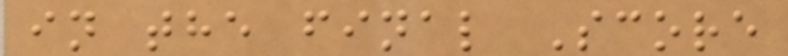in the final Score
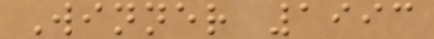Winner 1993
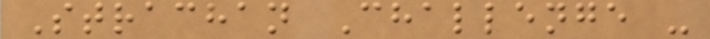Strachan Challenge -
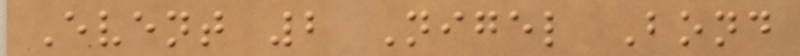Event 2 Nigel Bond
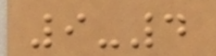9-4
